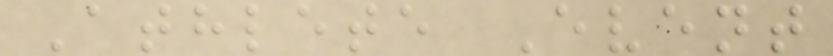Athlete Event
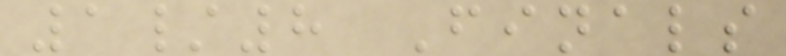1/8 Finals
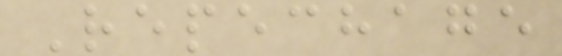Repechage
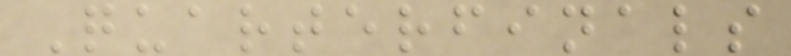Quarterfinals
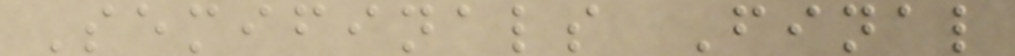Semifinals Final
